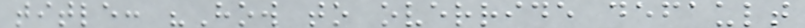title: "How to override default
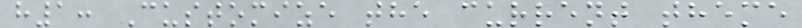h1: Customize the current theme
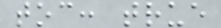toc: true
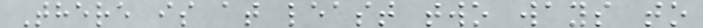There is at least two ways to
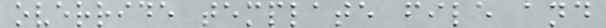override template file and
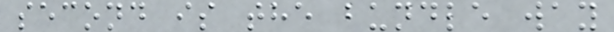second is the bundle way
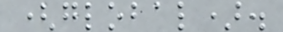(global).
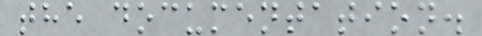the documentation.
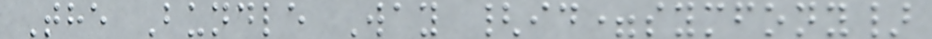The Bundle Way {id=symfony}
